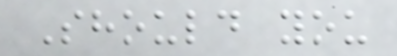Should you
